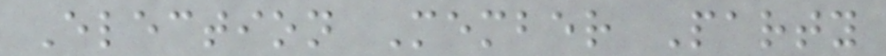Election Member Party
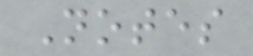Notes
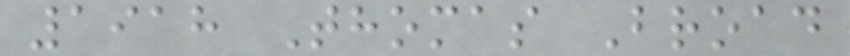1918 Thomas Broad
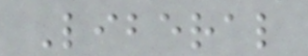Liberal
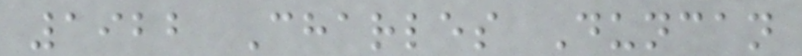1922 Charles Duncan
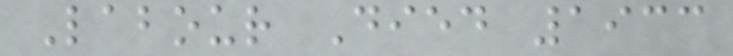Labour Died 1933
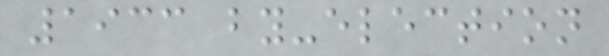1933 by-election
